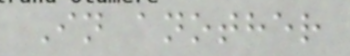In another
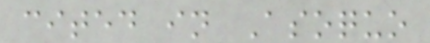cited in Asoquo
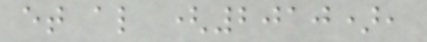et al (2010),
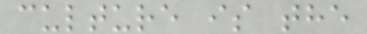culture is the
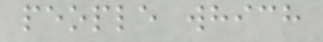people which
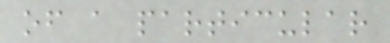of a particular
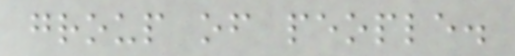group of people.
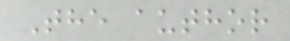The author
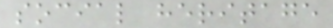social heritage
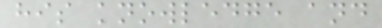his knowledge and
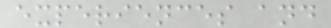experiences and
